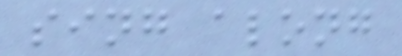sing along
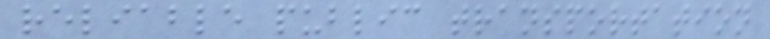reliable public transportation
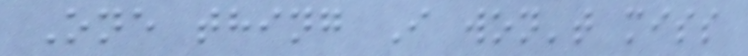One thing I won't miss
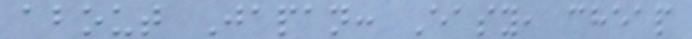about Japan: Easy, cheap
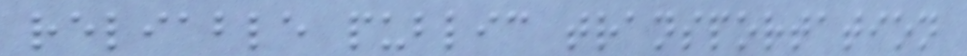reliable public transportation
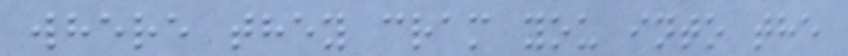where they cram you into the
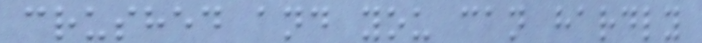crushed and you can hardly
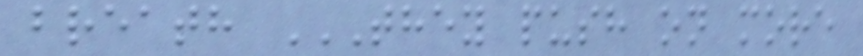breath THEY PUSH ON MORE
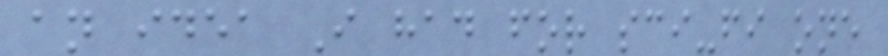an idea I had for sci-fi one
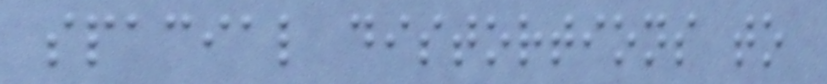spacial distortions to
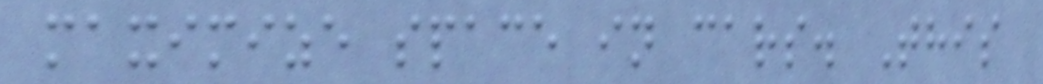maximize space in cars. This
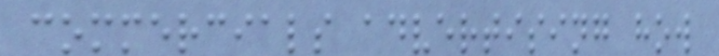commercials advertising how
